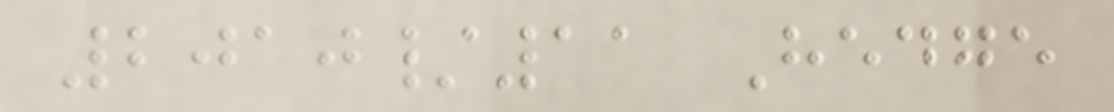2010/11 Hedge
